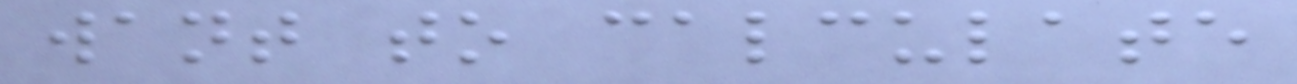want to calculate
